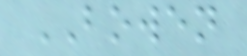BOWEN
